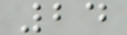24
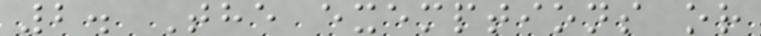2. The exemptions or
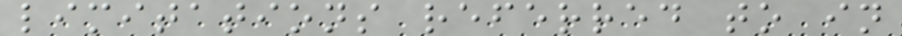limitations referred to in
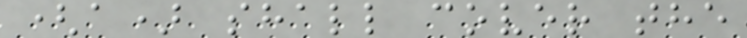(a) shall cover the
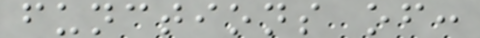functions of:
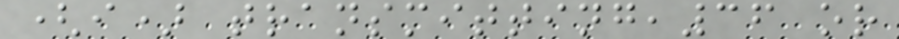(i) transmitting,36 or
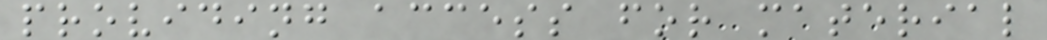providing access for material
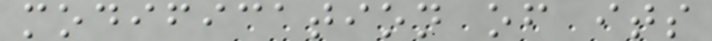modification of its
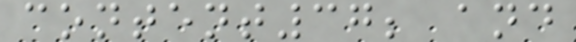content37; and
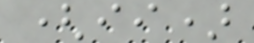(ii)
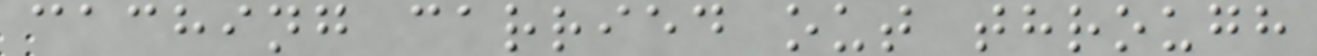caching carried out through
